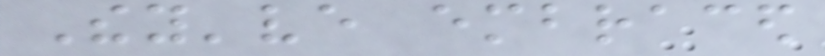They've embraced
